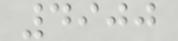4900
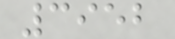3952
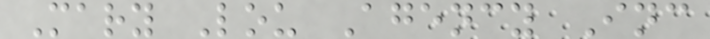Mary Lou Agency Inc
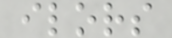ilors
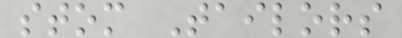stom Tailors
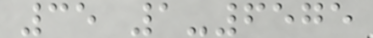35 1-6575
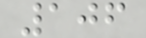106
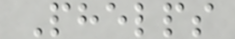Phelps
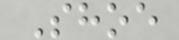Shoe
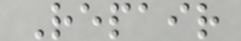Repair
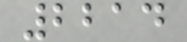2214
